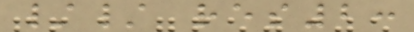// res2:
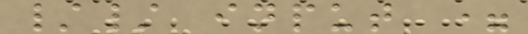// input =
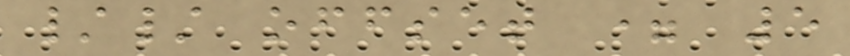// offset = 5
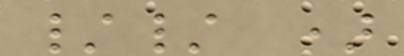// )
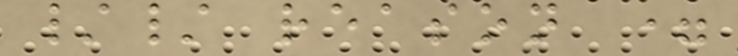// reason =
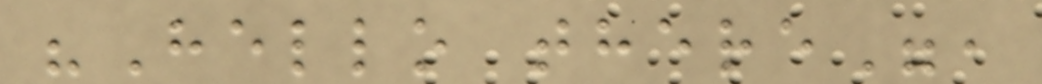"Hello there",
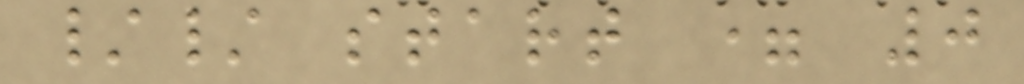// start = 0
